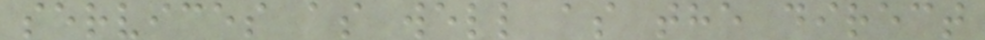services as well as the direct
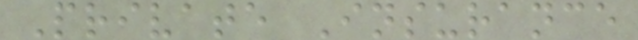Private Insurance
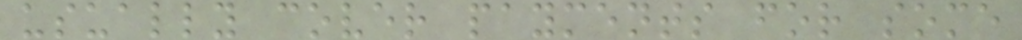usually cover payments for some
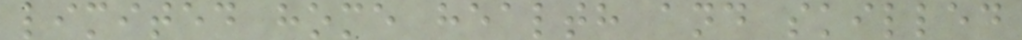limited home health and skilled
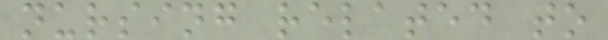nursing related to
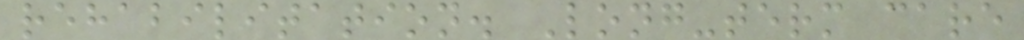rehabilitation. Long-term care
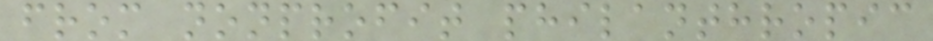from nonprofit philanthropic
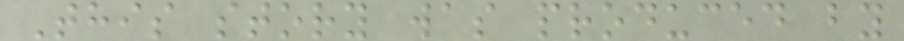This story was produced by
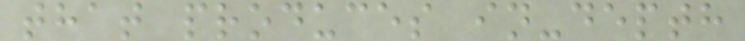that produces in-depth
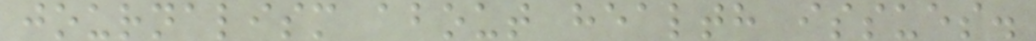journalism about health issues.
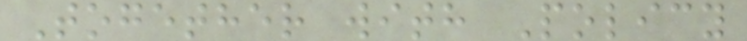Together with Policy
